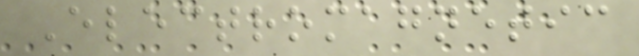Electromagnetic
